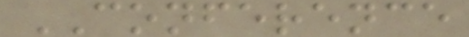CONFERENCE
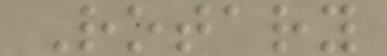Rotary
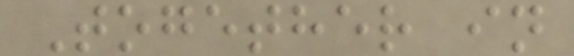Together in
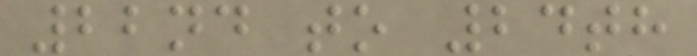22nd to 24th
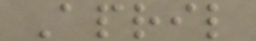April
